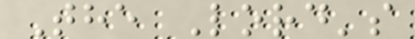The Lord's
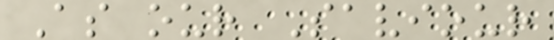As our Saviour
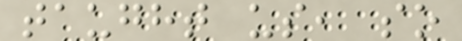taught us, so
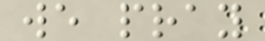we pray
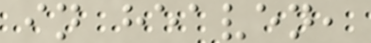in heaven,
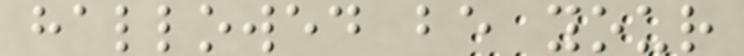hallowed be your
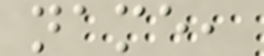name,
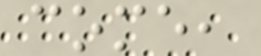come,
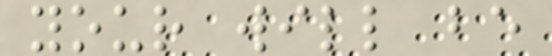your will be
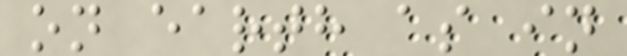on earth as in
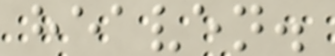heaven.
